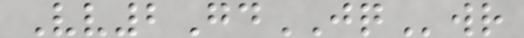Vv2GdJQwr
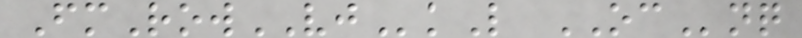FmRowVJkL OCnq
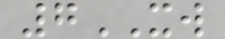7XW
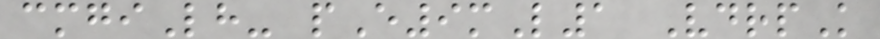cmgiLh- pE9mL1 VdrpK
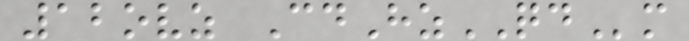12ovz CdHzQDm
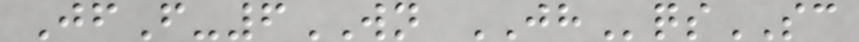JfF-6WN JHqsSC
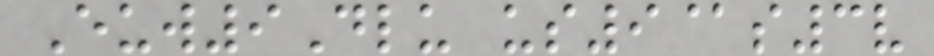Euw9Dlu us9@s3v
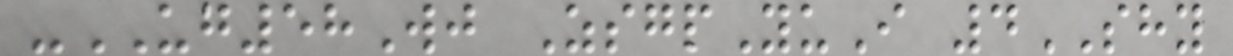-UG58Wj ZsgpYuI 4SHY
